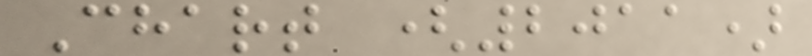Chart (2011)
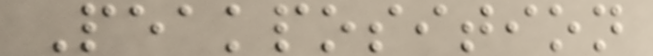Peakposition
